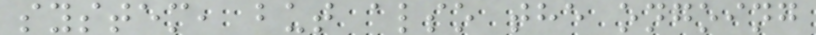system, but also the ongoing
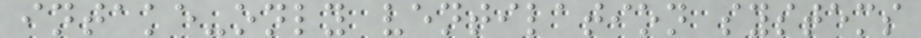intake-only ventilation systems
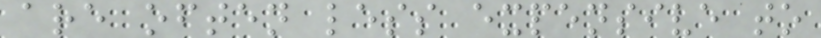are often less expensive to
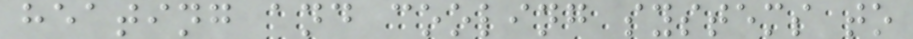heating and cooling systems to
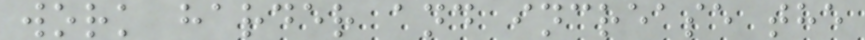work harder and increase the
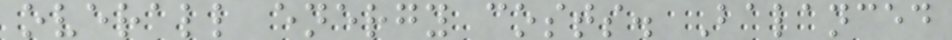overall energy costs. Balanced
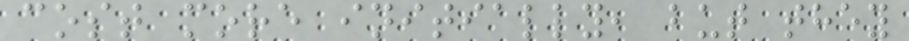cost more initially, but they
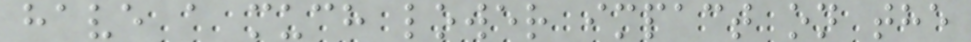have a much lower impact on the
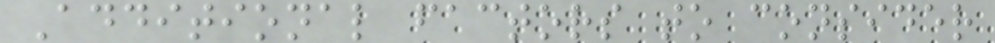Additional factors to consider
